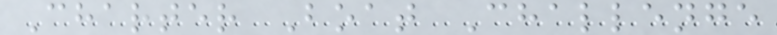Charter Boat Challenge
